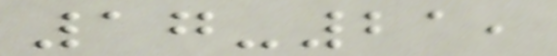17-21,
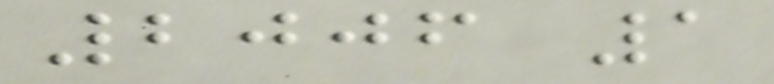2006 1
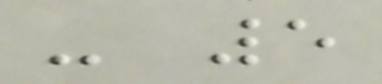- 5
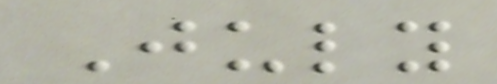July
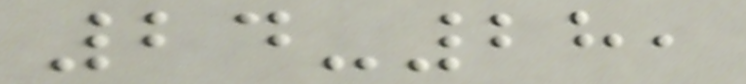24-28,
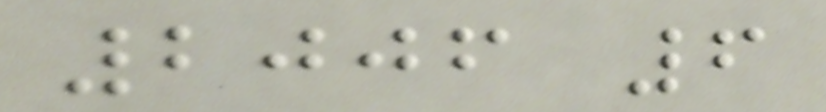2006 6
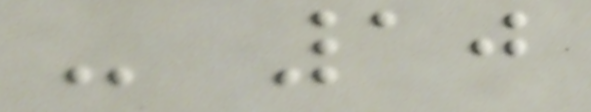- 10
